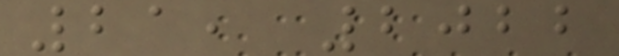21, 2022
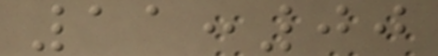11:00
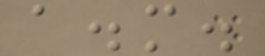a.m.
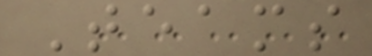Teams
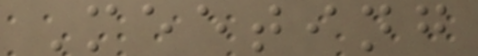Meeting
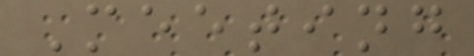Meeting
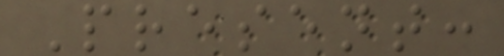Present:
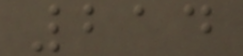214
